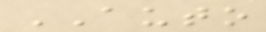AUTO
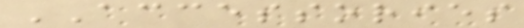ACCESSORIES
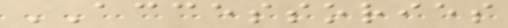ACCESSORIES
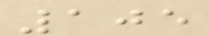105
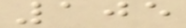105
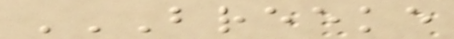BREEKE
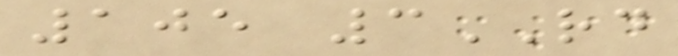105 3RD
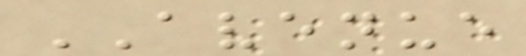AVENUE
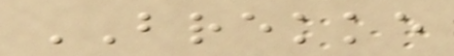BREKKE
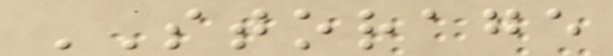STORAGE
